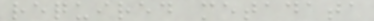required metadata
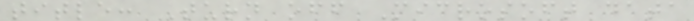title: Turn off Microsoft data
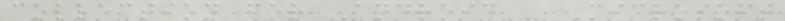collection for Android - Microsoft
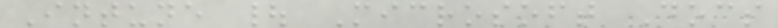Intune | Microsoft Docs
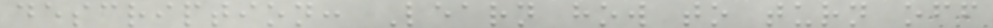description: Learn how to turn off
